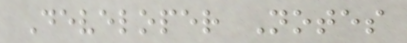Developer Notes
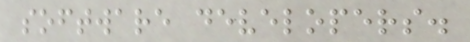software developers.
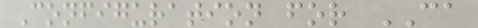Configuration for CA
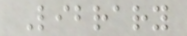Library
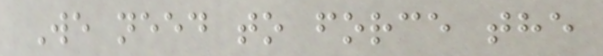We need to force the
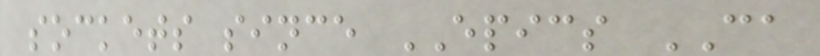sockets since EPICS CA
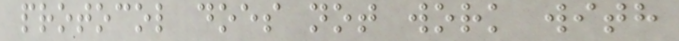protocol does not work with
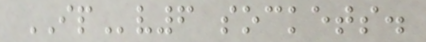IPv6 sockets.
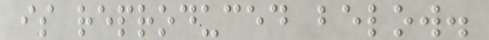is reproduced below.
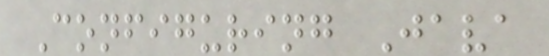Configuring Java
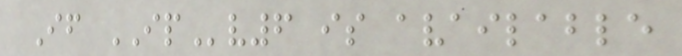If IPv6 is available
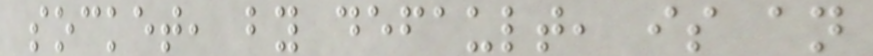socket, by default, is an
